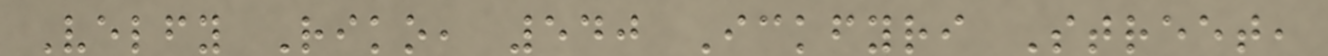Velfy Riko, 540 Ickfyri Street,
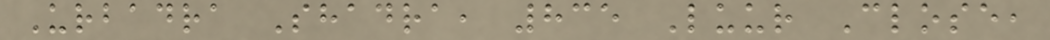Urbadra Shadra, 835 Luur Close,
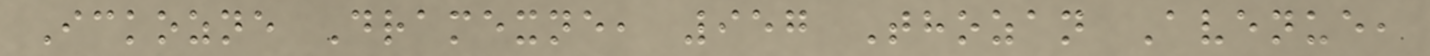Ickozne Dramexne, 957 Thozan Avenue,
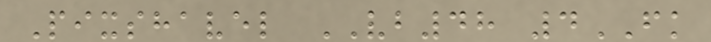Pixshavel VB48 4FK
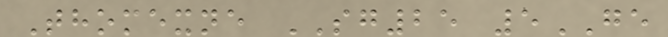Thomexne SG25 5GE
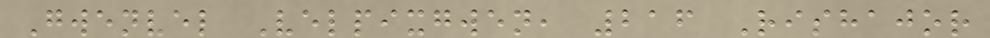Gwenvel Velpixgwen, 216 Rishajor
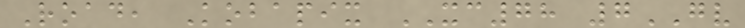Road, Kobapix XC78 7GV
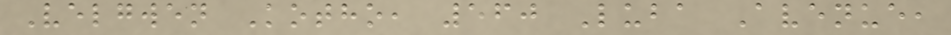Velgwen Kotho, 560 Luba Avenue,
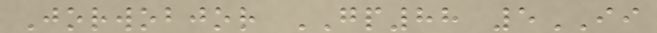Jorwobjor GP88 5II
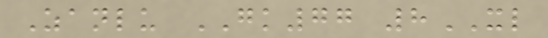Zanlu GK77 8XL
